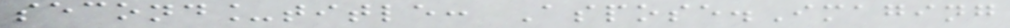second_title: Aspose.Imaging
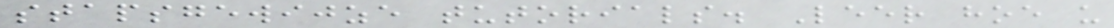stapsgewijze tutorials. Leer hoe u
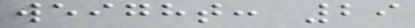weight: 29
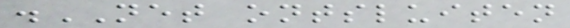.NET ontsluiten
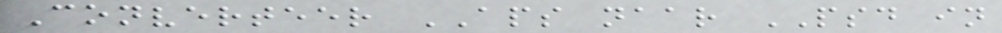Converteer APS naar PSD in
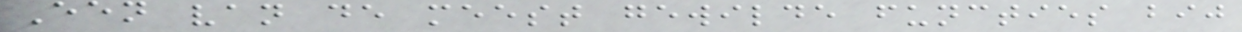Een van de meest gewilde functies bij
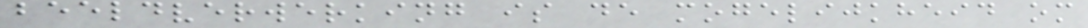beeldverwerking is de mogelijkheid om
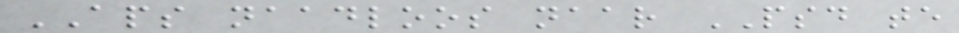APS naadloos naar PSD te
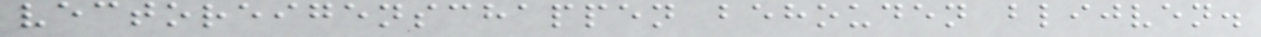vectoreigenschappen behouden blijven.
